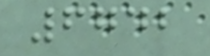6742
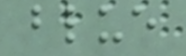blue
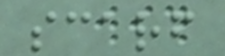scarf
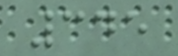345
